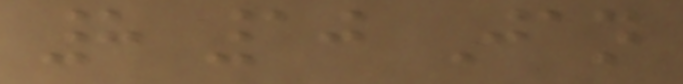8 10 Jan
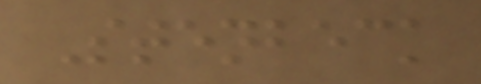Stenbeck
